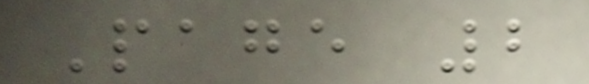Page 2
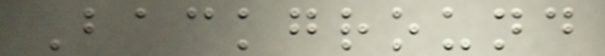Background
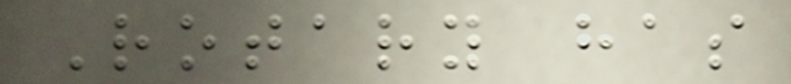Rotary has
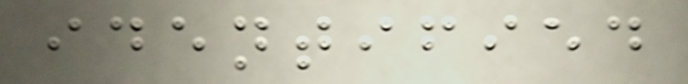identified
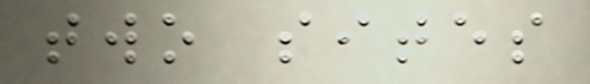two sites
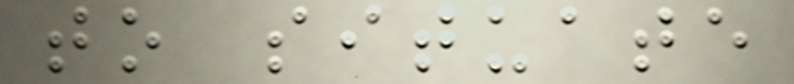to situate
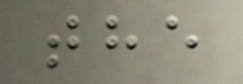the
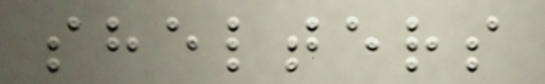shelters
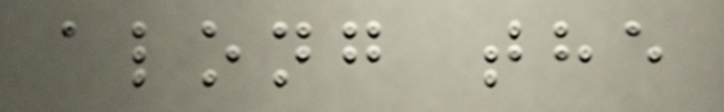along the
